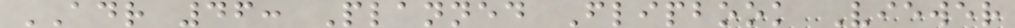ADR 46: Planned Flipbook Viewer
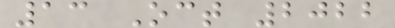13 Oct 2022
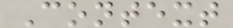Context
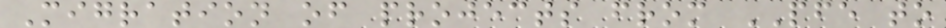Migration of projects from PFE to
